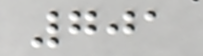701
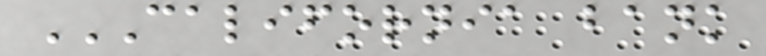CALIFORNIA BANK
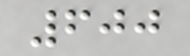600
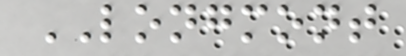LONGMONT
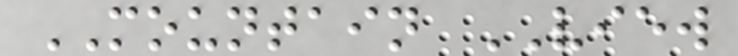MOUNTAIN VIEW
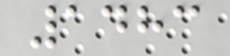1483
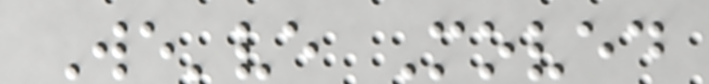We've Moved
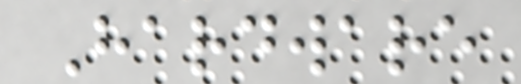Hardware
